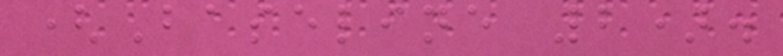(Baseline 2).
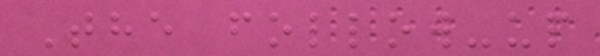The follow-up
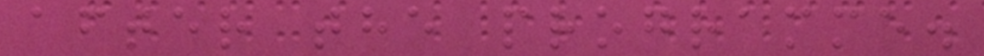after the programme.
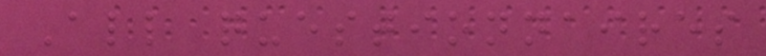All questionnaires
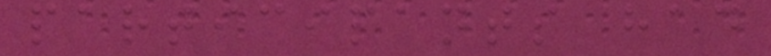participants had
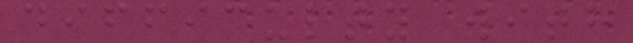difficulty with
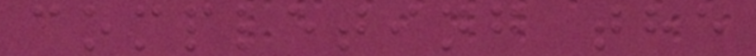completing the
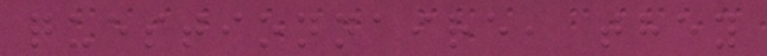questionnaire, they
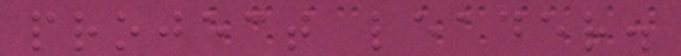project leader.
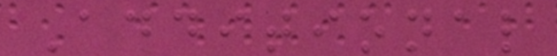Additional
